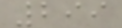299
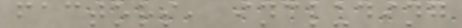factors, including
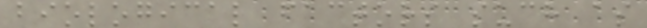biological factors such as
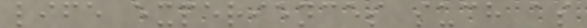life experiences such as
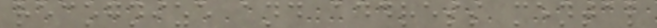recognize and address mental
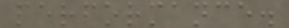performance.
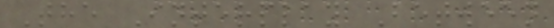The Interplay Between
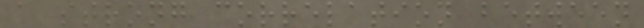a strong correlation between
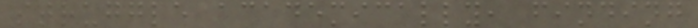struggle academically, finding
